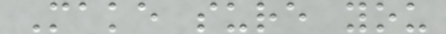Make sure you
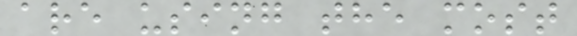are using the most
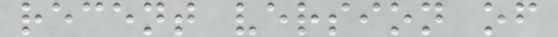recent version of
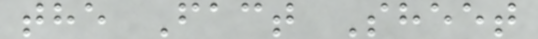the Fact Sheet
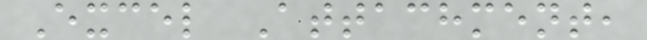Excel Attachment,
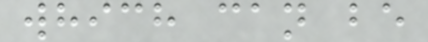which can be
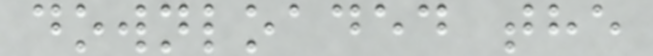downloaded the
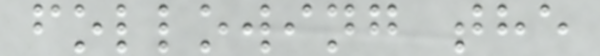following the
